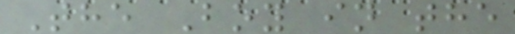The Boy in the
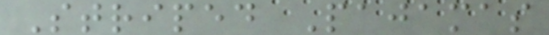Striped Pajamas
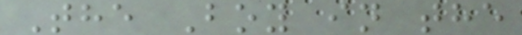The Boy in the
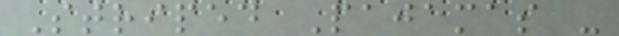Striped Pajamas -
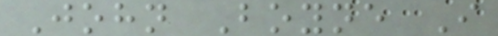John Boyne I
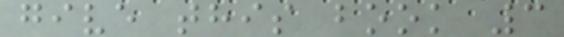give this book 3
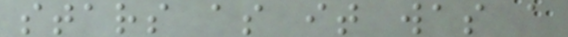stars as it was a
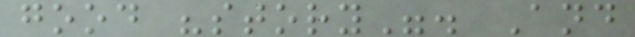good "story". And
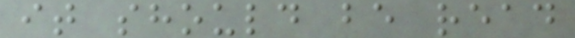it should be read
